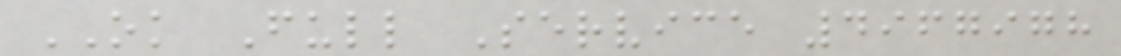OK Full Service 4967978
